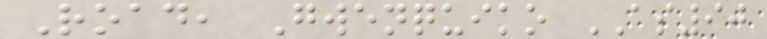Road, Gwenquiko AS90
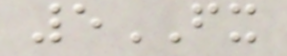5FX
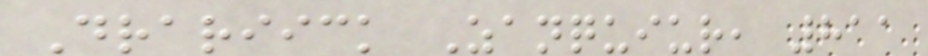Drariick Zanquiur, 811
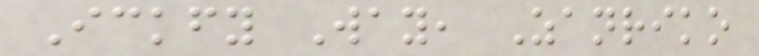Ickfy Way, Zanriko
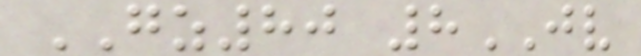GZ80 8JV
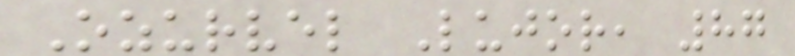Ozurvel Lujor, 87
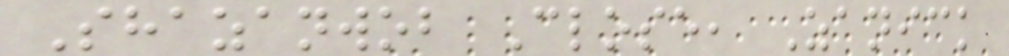Shazanwob Close, Zanick
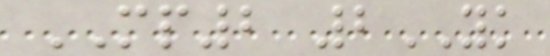MP2 2YK
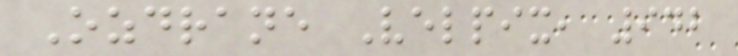Ozdrane Velpix, 942
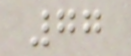77
